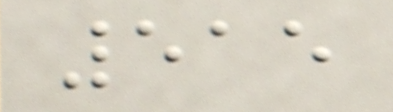515
